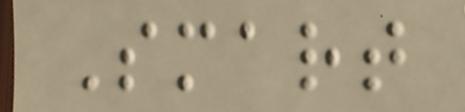Smart
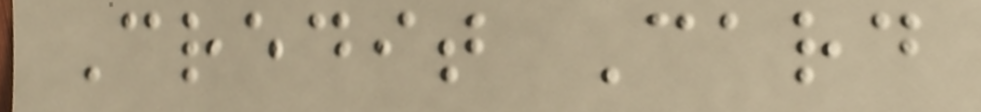Credit Card
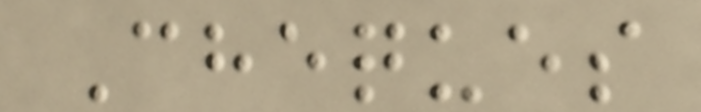Cheques
